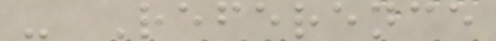- Reference
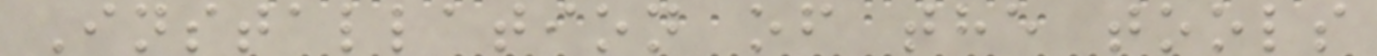Installation of the tools
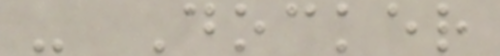- Docker
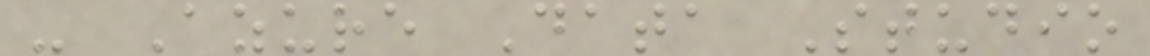- Azure Data Studio
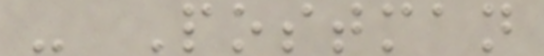- Postman
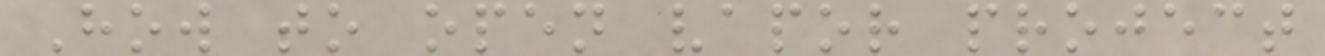How to open vapor project
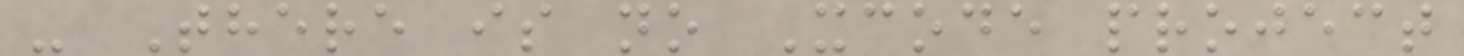- There is no Xcode project
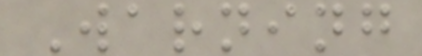Warning
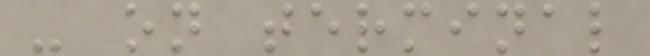- on terminal
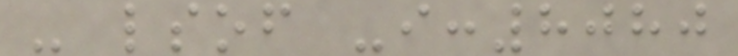- lsof -i:8080
